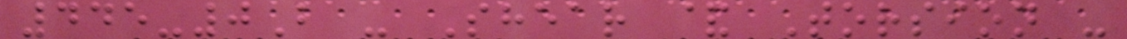445-0B - Shear & Torsion -
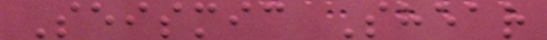Seismic Shear
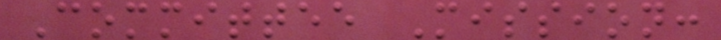Committee Mission:
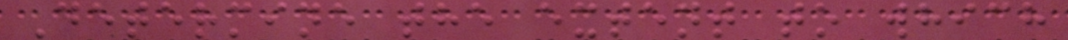Determine the extent to which
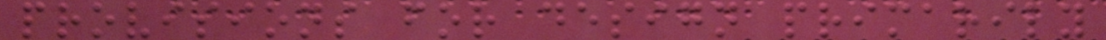provisions for design primarily
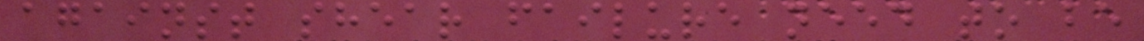against shear failure need to be
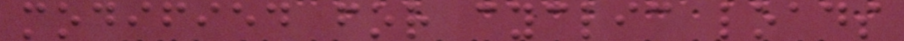modified for cyclic loads
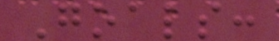Goals:
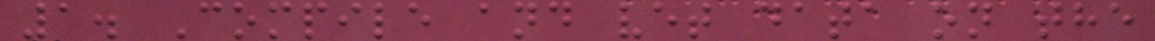1. Compile and vet data on the
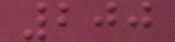200
